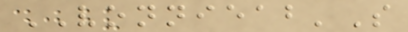VONNIEAB'S
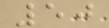50
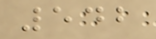542
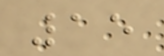15
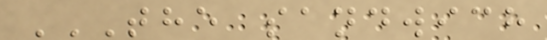THE SANDWICH
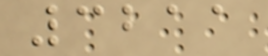3211
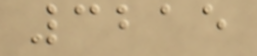3215
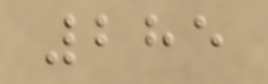285
